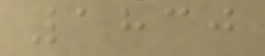1830
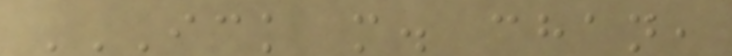ICK M. CHAN,
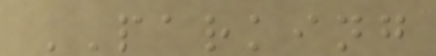PARKING
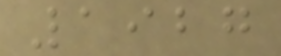1927
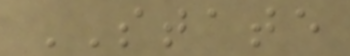STATE
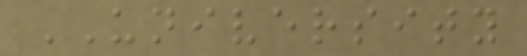UNIVERSITY
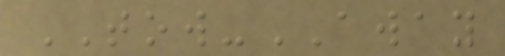TOW-AWAY
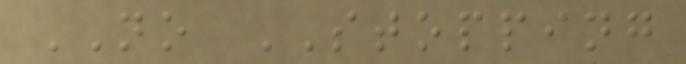NO STOPPING
